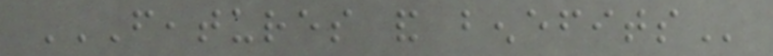FEATURES AND BENEFITS
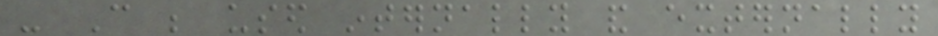- Can be used internally and externally
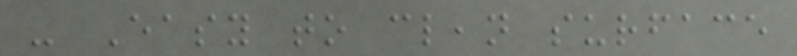- Easy to clean surface
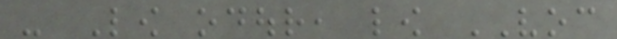- Low odour, low VOC
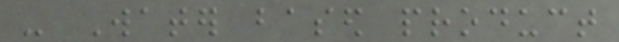- Water based product
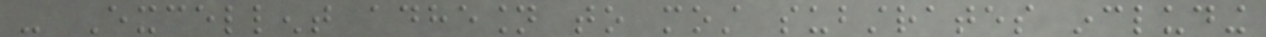- Excellent adhesion to most substrates including
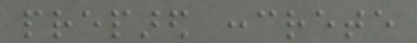prepared concrete
